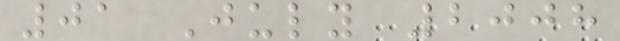01 July 2008
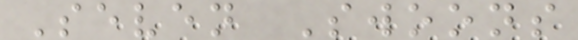Seven Swoons
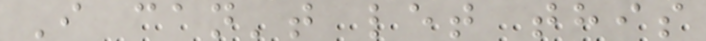I can't let this
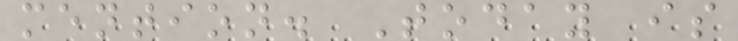mention. Today is
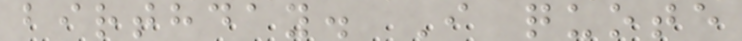birthday. I quote
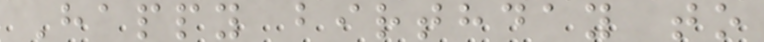Happy birthday to
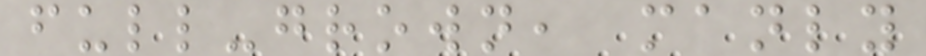full-grown, manly
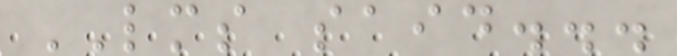LMS said...
